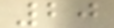20
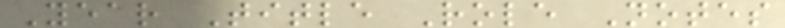Year Title Role Notes
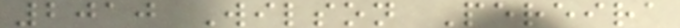2010 Wilson Pereira
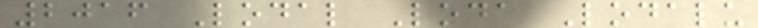2016 Lodal Loda Lodalu
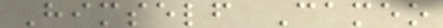Himself Cameo
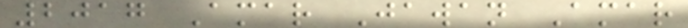2017 Amar Jawan Amar
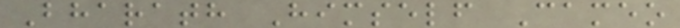Bharath Himself Cameo
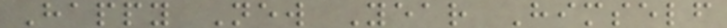Happy New Year Himself
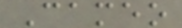Cameo
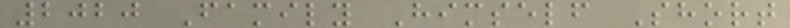2020 Family Himself Short
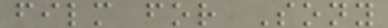film for Sony
